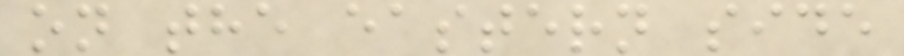on the eastern side
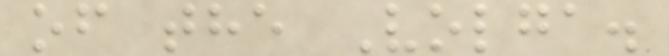of the Volga.
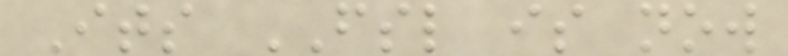Its FSL is now
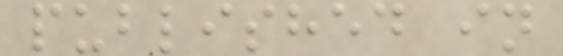published in
